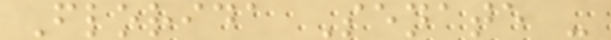Florida Senate -
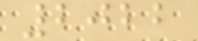2022
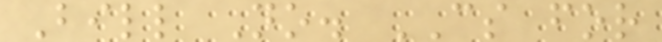Bill No. CS for
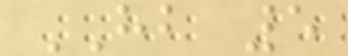HB 5
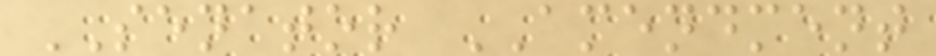SENATOR AMENDMENT
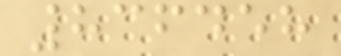836458
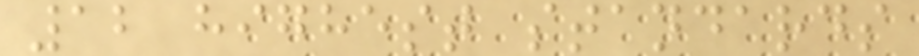12 highest standards
